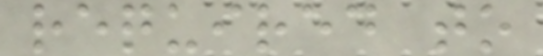required to
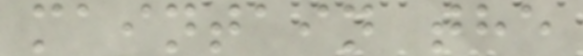maintain the
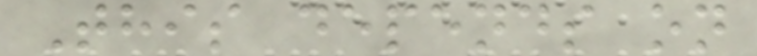This depends on
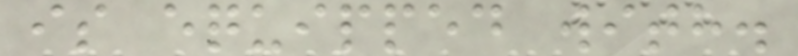is equipped with.
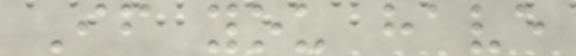If you have
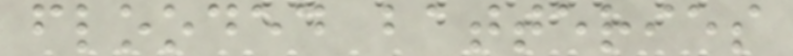flooded batteries
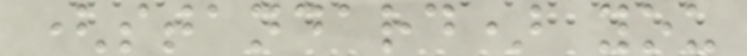(standard) you
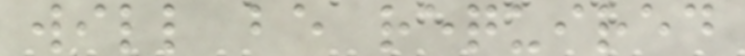will be required
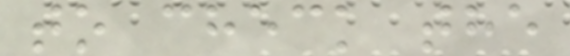to check the
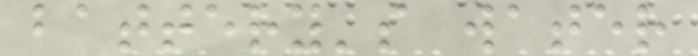battery's water
